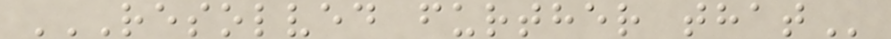RESOLVED FURTHER THAT
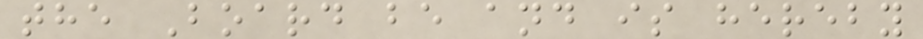the Board be and is hereby
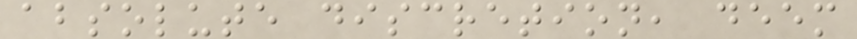absolute discretion, deem
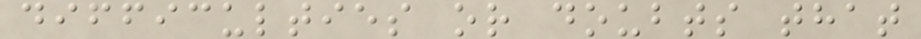difficulties or doubts that
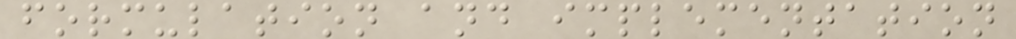formulation and implementation
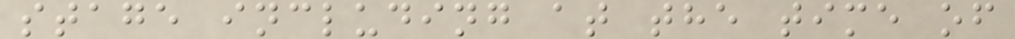stage including at the time of
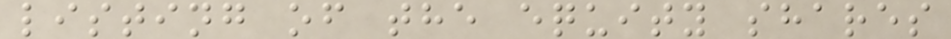listing of the equity shares
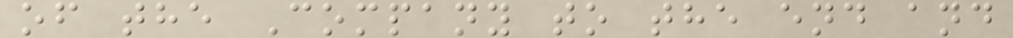of the Company to the end and
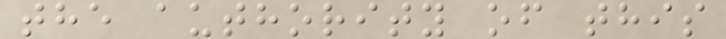the authority of this
